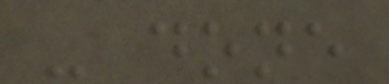- done
